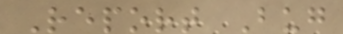Report Bug
